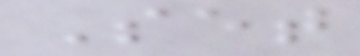Set
